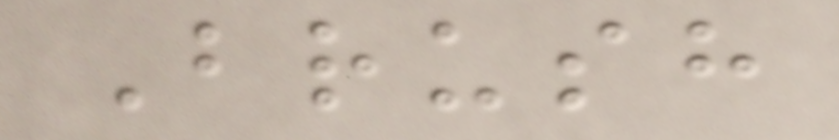Brush
